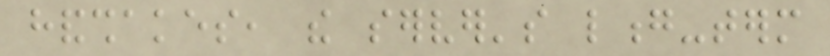handshakes, the server's long-term
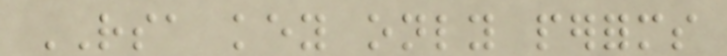RSA key only performs
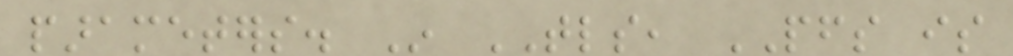parameters. In TLS, PFS is
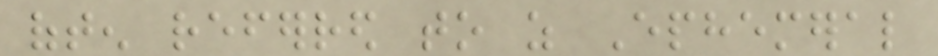often referred to as Ephemeral
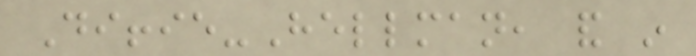Diffie-Hellman, and in
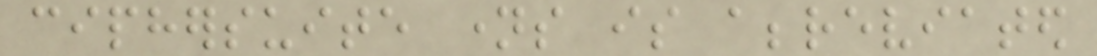ciphersuite names is abbreviated
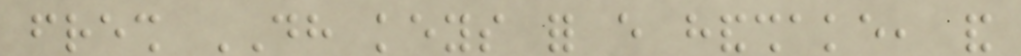fresh DH keys for every handshake, and
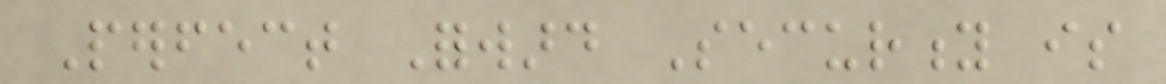Perfect Forward Security is
